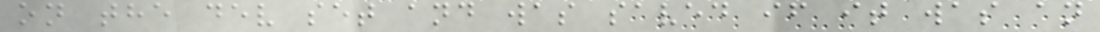on the dev set and was saved if it was an
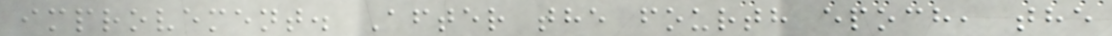improvement. After the fourth epoch, the
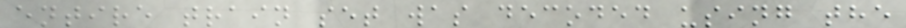entire train set was decoded using the
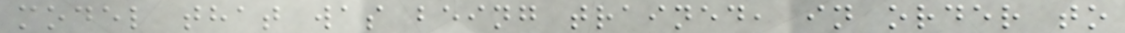model that was being trained, in order to
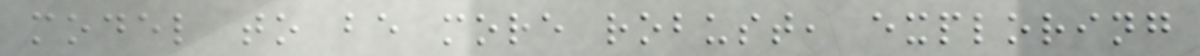model to be more robust, exploring
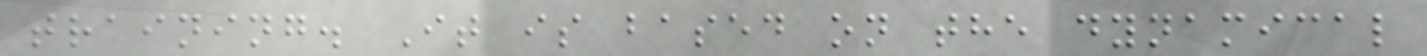training. It is based on the dynamical
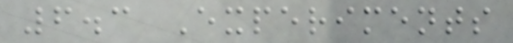6.3 Experiments
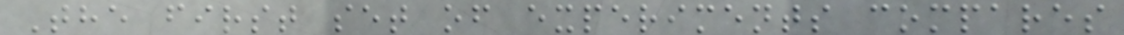The first set of experiments compares
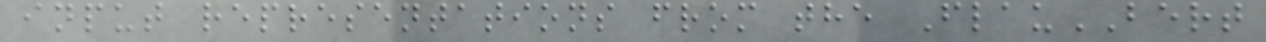input representations from the FlauBERT
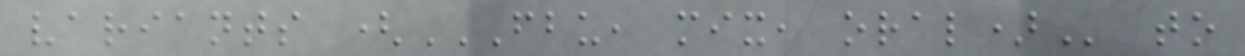variants (FBU, MIX, ORAL) to
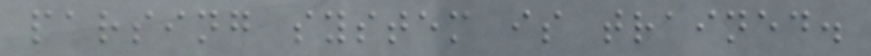parsing system is trained.
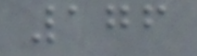176
